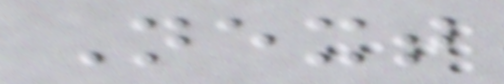Next
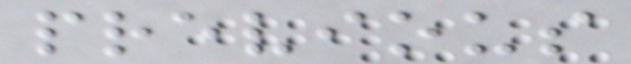previous
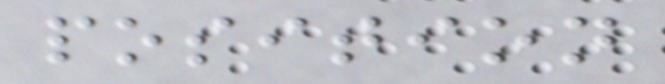position
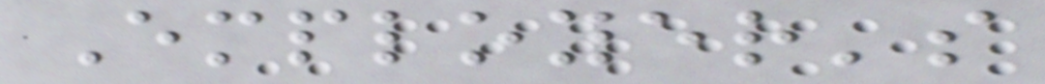Employer's
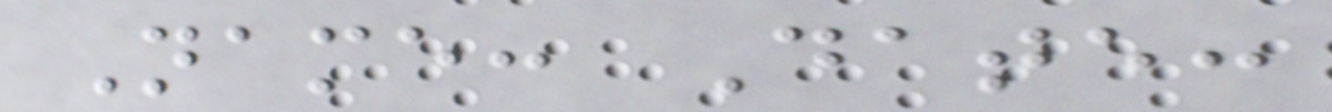Name: Date:
